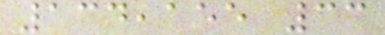134,155 33
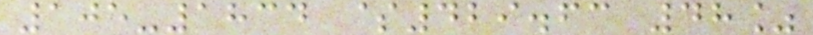105-1834 $429.63 48%
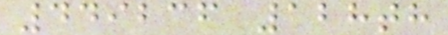449236 128th
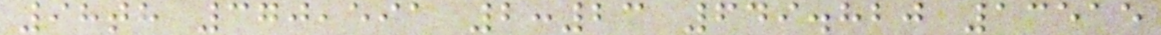98th 370,591 2:23 649.820 13515
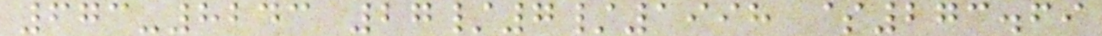673-8243 27/7/1998 $273.69
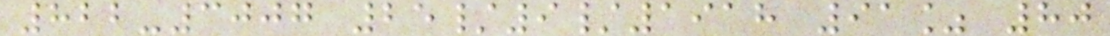822-3007 25/9/1918 91% 80
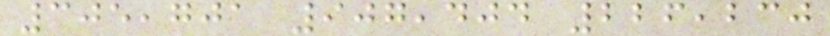305,701 907,404 226,230
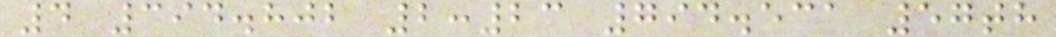4 394.802 2:23 794.531 57th
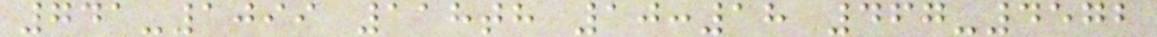741-1099 118th 10:18 467-4572
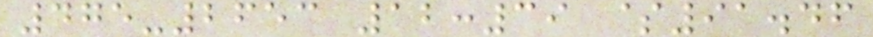475-2653 12:39 $91.46
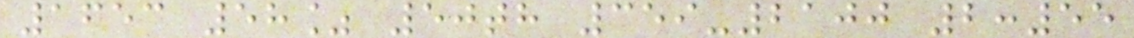1653 58% 50th 359-2100 2:55
